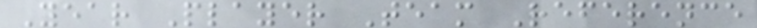Year Player Team Reference
